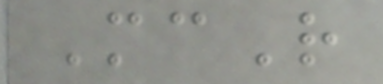McR
